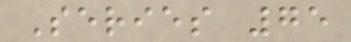Series 75
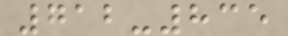712-835
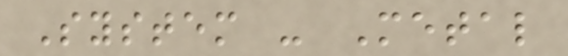System - Metal
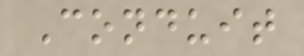Conduit
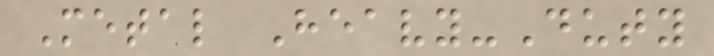Metal Heavy-Duty
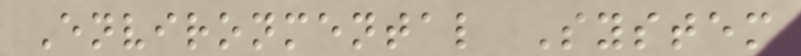Environmental System
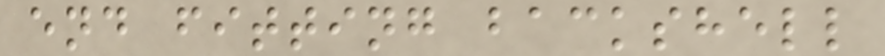end fitting backshell
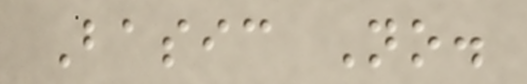Basic No.
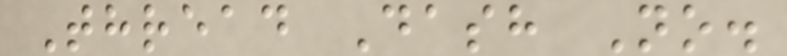Thread Dash No.
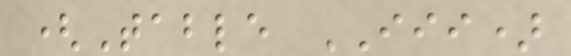(Table III)
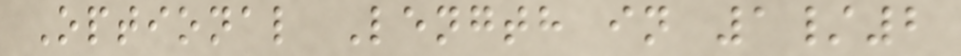Optional Length in 1/2
